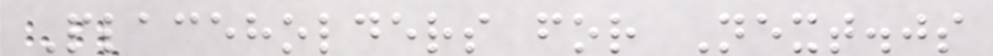Placeholders for Next.js
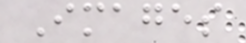Images
